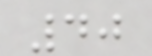40
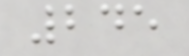245
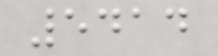5414
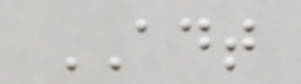ADT
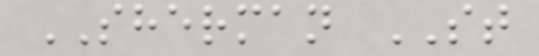SHERMAN ST
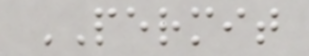PERMIT
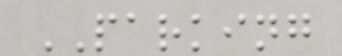PARKING
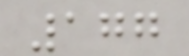177
